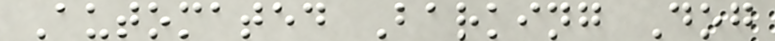Automated Barking Dog
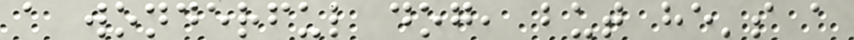a wonderful dog, but he's a
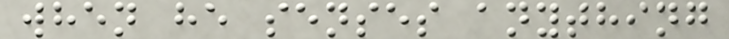when he senses anything
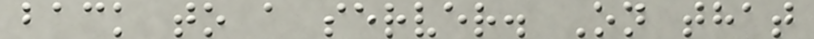back to a server. On that
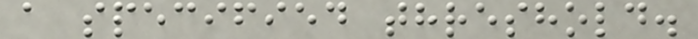a specified threshold.
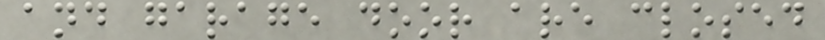and garage door are closed
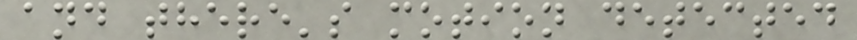and there's motion detected
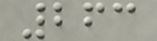263
